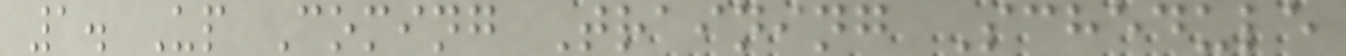1. Up Coming Training Schedule
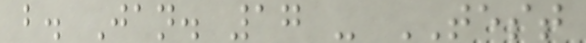b. Jan. 17 - TEST
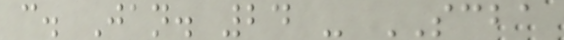c. Jan. 24 - SCBA
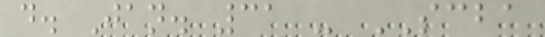d. Jan. 31 - SCBA
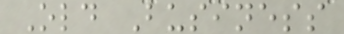Old Business
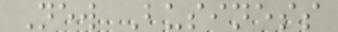New Business
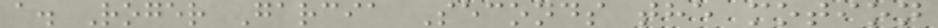a. Roger Garcia Seconds the motion
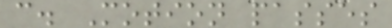c. Motion passes
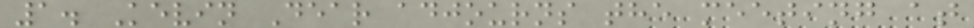1. Kevin Dear adjourns the meeting at
